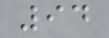94
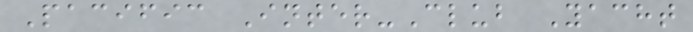Pacific Inter-Club Yacht
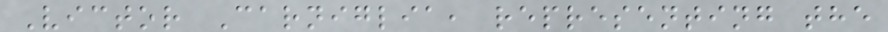Victor Carniglia, representing the
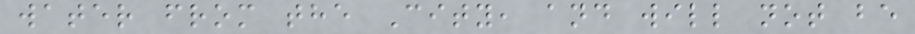water from the City, and will not be
